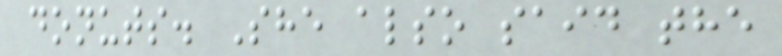donuts. She also said the
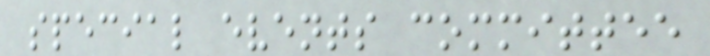special events committee
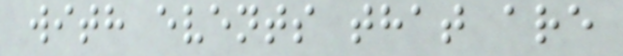with events that are
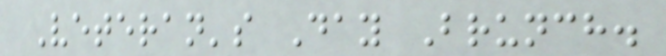Veteran's Day Brunch.
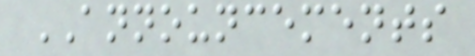ANNOUNCEMENTS
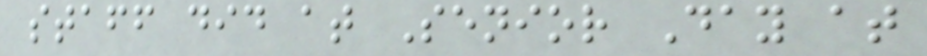staff did at Senior Day at
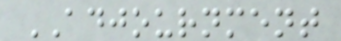ADJOURNMENT
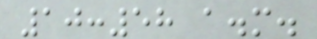10:58 a.m.
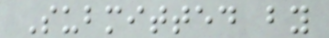Submitted by
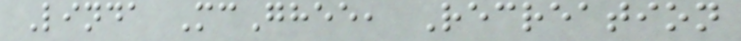Linda McGhee, Recreation
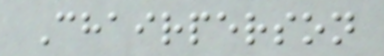Chairperson
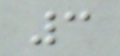3
